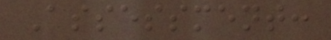Assessment:
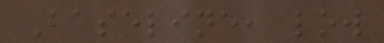Baseline, low
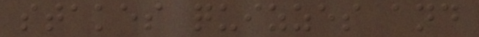stakes quizzes and
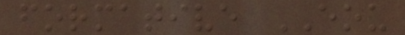formative EOU
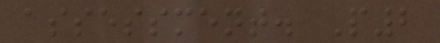assessment. P2
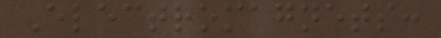Electromagnets:
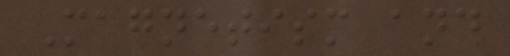Magnetism and
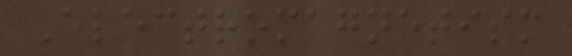Electromagnetism
